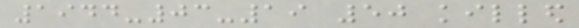1944-03-19 50 killed
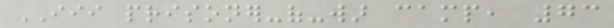III prisoner-of-war camp, 73
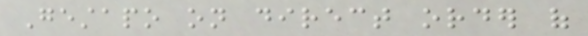Gestapo on direct order of
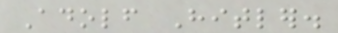Adolf Hitler.
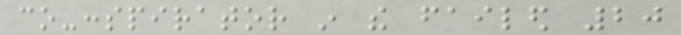co-conspirator in the failed 20
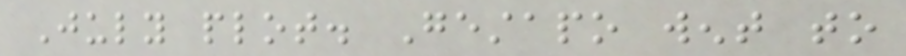July plot. Gestapo went to
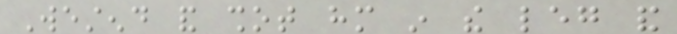Westend and shot him in the leg and
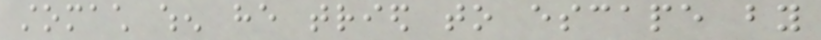stomach when he tried to escape by
